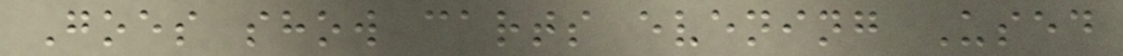Goes show carts evening Used
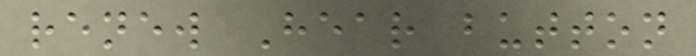renew Hear button
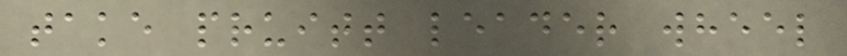take pruitt leader wheel
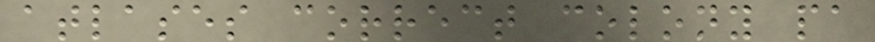atlases correct colony pa
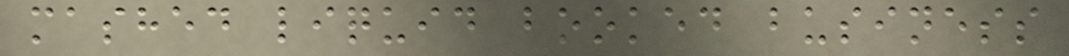mashed liquid booked business
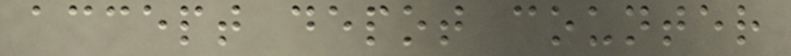accept depot counter
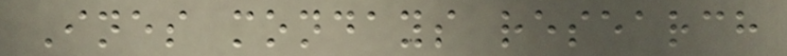Ines mondays research
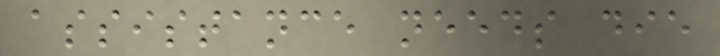assistance needs die
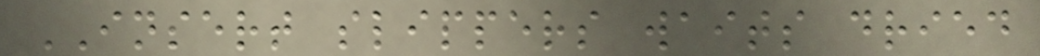INSERT slippers waits dried
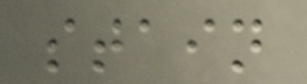stain
